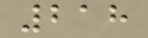218
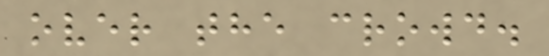over the crowd.
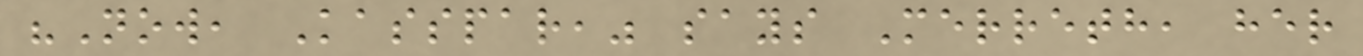"Now, Kasspar," says Merreth, her
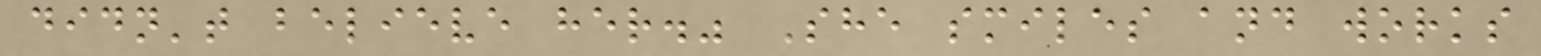didn't believe her." She smiles and works
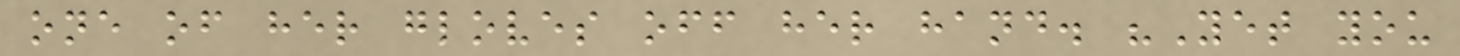one of her gloves off her hand. "Yet you
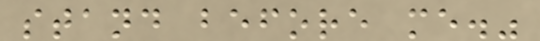stand before me."
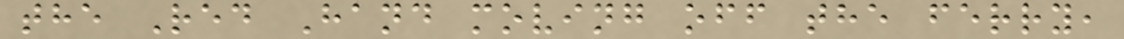the Red Hand moving off the ferry,
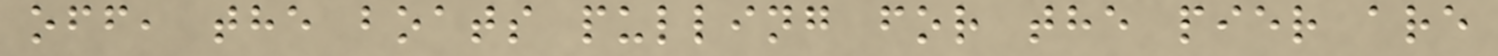off, the boats pulling for the pier are
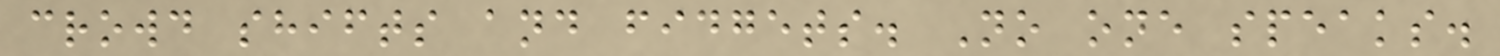crowd shifts and fidgets. No one speaks.
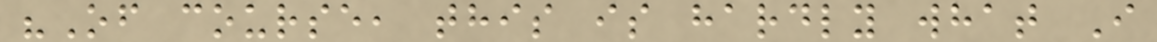"Of course, this is hardly what I
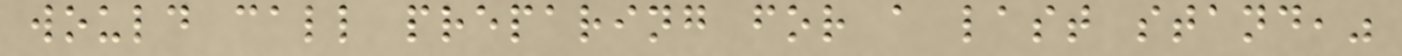would call preparing for a last stand,"
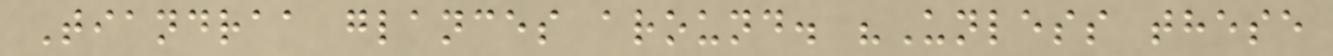Tiandraa glances around. "Unless these
